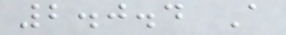2.0.4 A
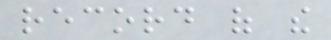record of the
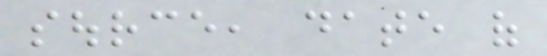source, date of
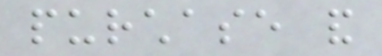purchase and
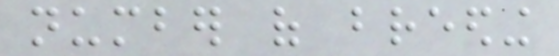number of breeding
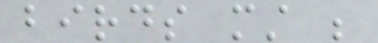birds must be
